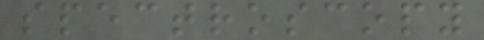spectroscopy
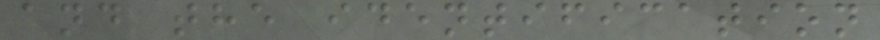and the identification
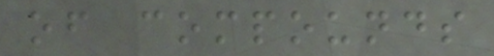of compounds
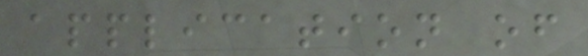application of
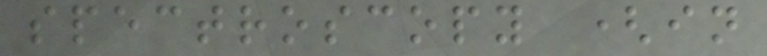spectroscopy (in
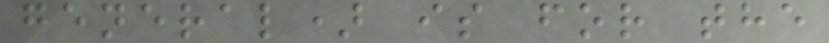general) is for the
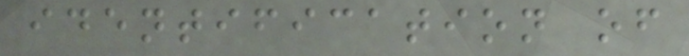identification of
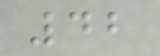42
